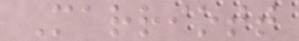Marriott
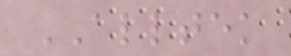ALLTEK
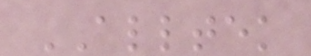ALLTEK
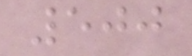500
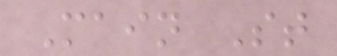Main St
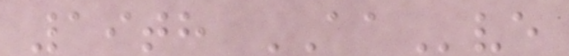19th AAve
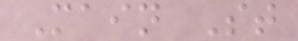Main St
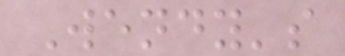Wendy's
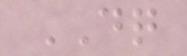DQ
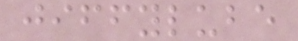jiffylube
